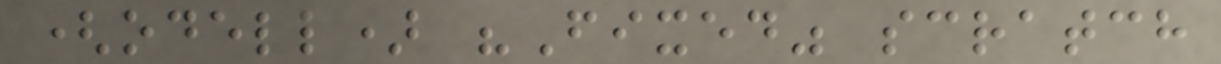(odell) "Fixed" scratch
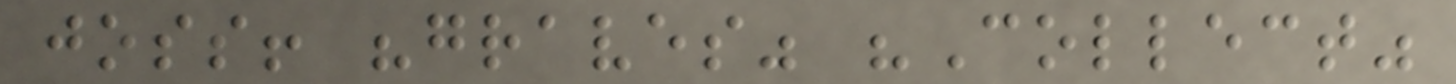joss! "graves" "Collect"
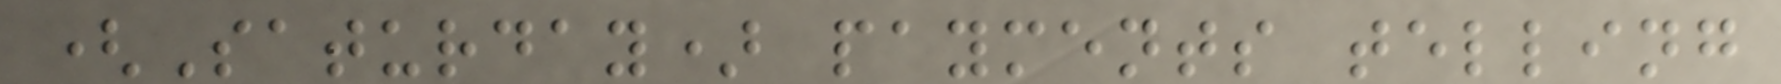(Saturday) payments telling
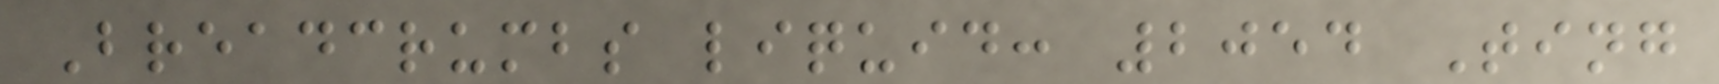Breadcrumbs liquid: 2054 Ting
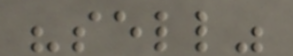"sell"
